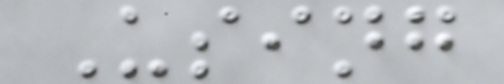Using
